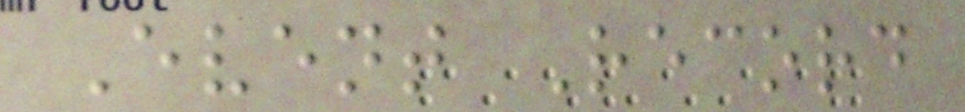Event Record
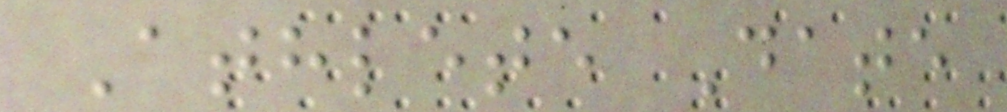Athlete Date
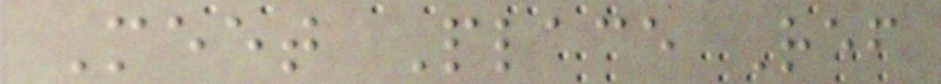Meet Place Ref
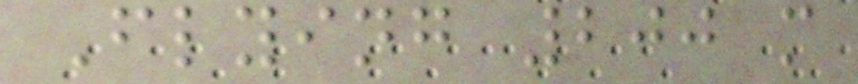Flying 200 m
